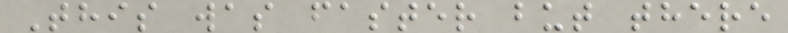This was faster but there
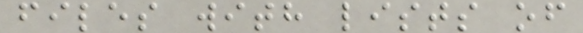files with lists of
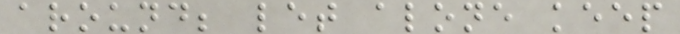around; let alone keep
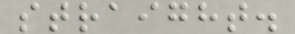straight.
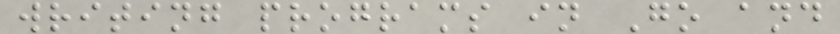writing programs in Go and
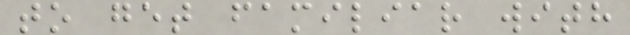to get familiar with
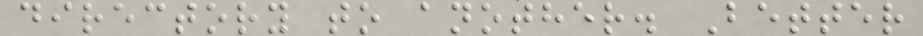directory to another. Better
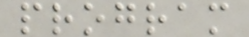program
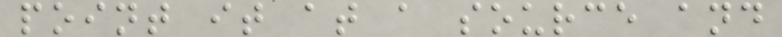point it at a source and
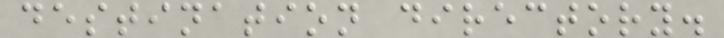destination directory.
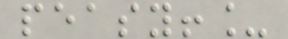peasy!_
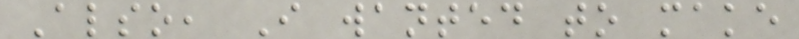Also, I wanted to make
